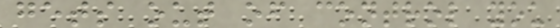gets out of control you
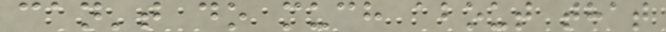can't do much about that
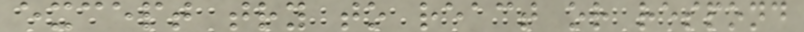except try to react or respond
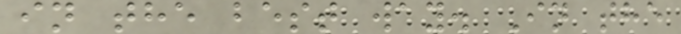in the best way. In the
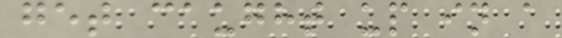get caught up in a
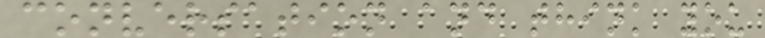conversation and think you
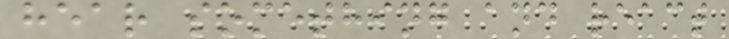hear something and react
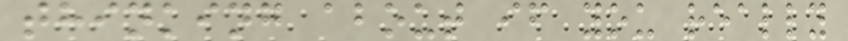thinking about if you really
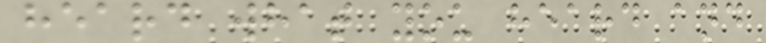heard what you heard and
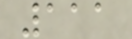111
